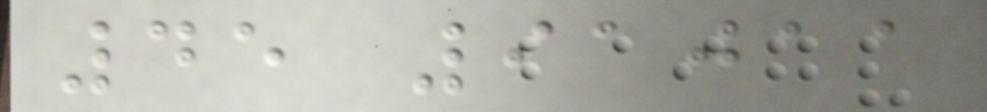45 91011
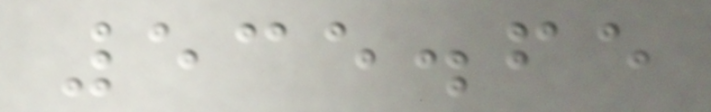535.65
